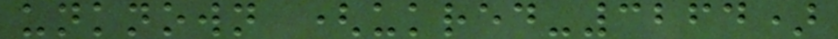unknown (ukred-3264)
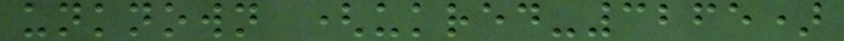unknown (ukred-3265)
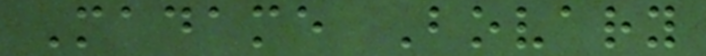Madame Bovary
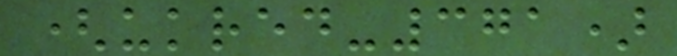(ukred-371)
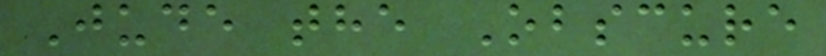Jude the Obscure
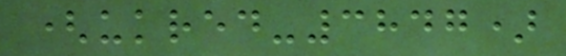(ukred-3847)
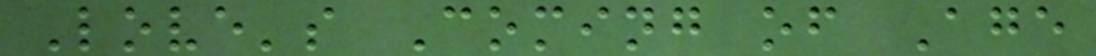Love's Coming of Age
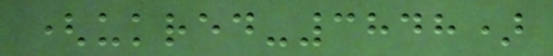(ukred-3848)
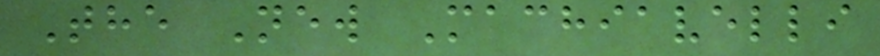The New Machiavelli
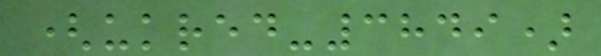(ukred-3849)
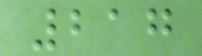217
